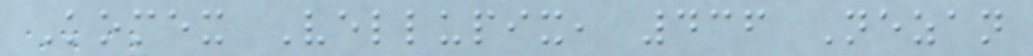Komex Vellupix, 436 Nezan
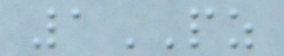1PZ
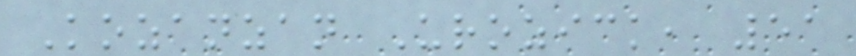Kozanzan Urozick, 51
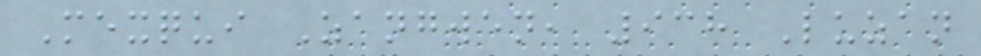Mexqui Zangwen, 938 Luzan
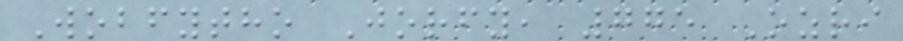Wobfytho Jorfy, 775 Ozri
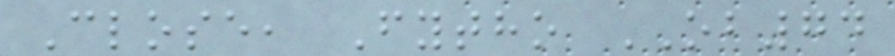Close, Fytho OB74
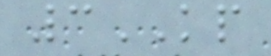3KP
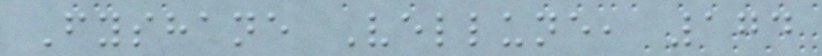Fyshane Vellune, 174
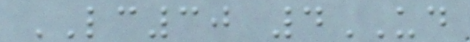LC30 4UD
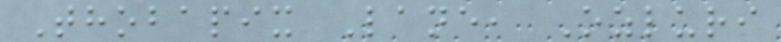Thobapix Lane, Ozluri
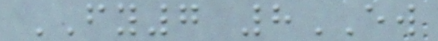FY7 8EW
